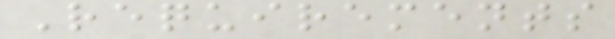Requirements
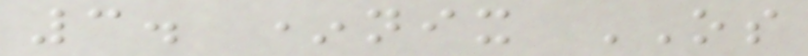3. *nix OS
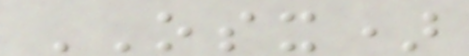OSX)
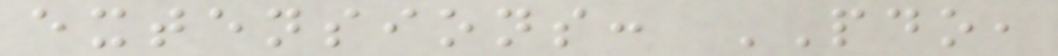extensions: PDO,
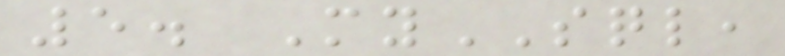5. MySQL,
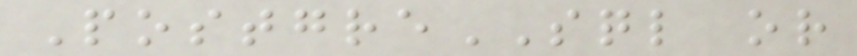PostgreSQL or
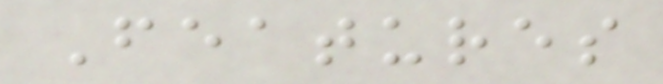Features
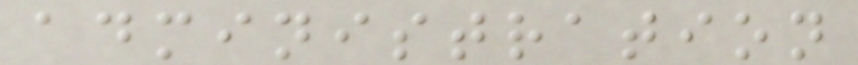administration
